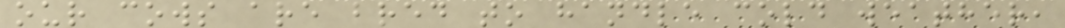our cows are bred to handle cold weather,
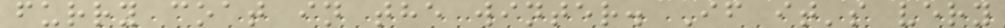furry coat in the winter. If it's very
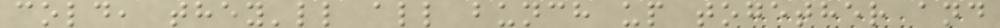cold, they'll all bunch up together and
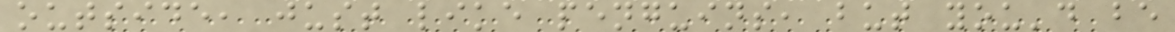outside, just like penguins, but you'd be
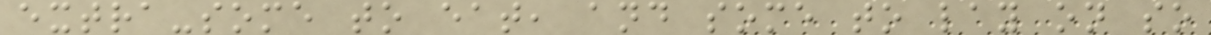extra-some to eat, and some to lay on so
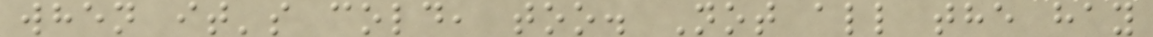when it's cold, too. Not all the hay
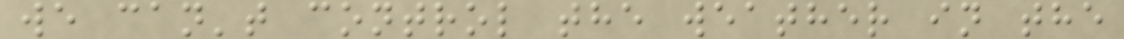we can't control the weather in the
